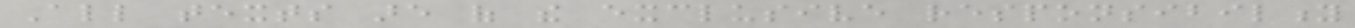All texts are of the exclusive responsibility
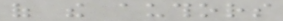of the authors
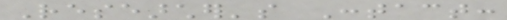Researcher's Contact:
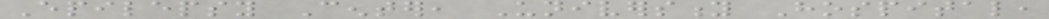Epilepsy Center, University Hospital,
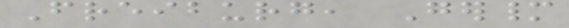Freiburg, Germany
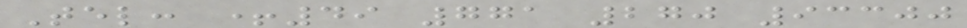Tel: +49 771 270 93300
